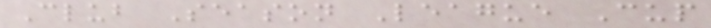Club Season League Cup
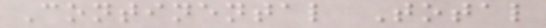Continental Total
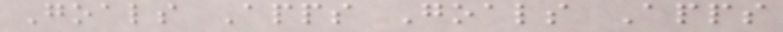Goals Apps Goals Apps
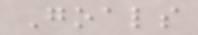Goals
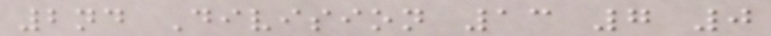2nd Division 13 7 0
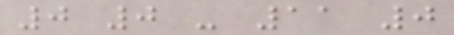0 0 - 11 0
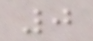0
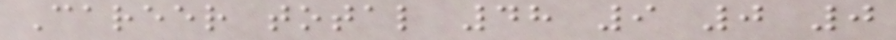Career total 48 9 0 0
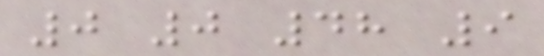0 0 48 9
